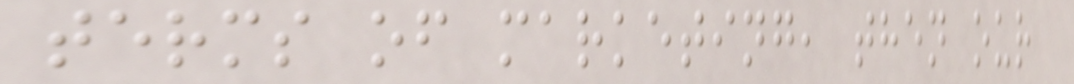terms of marketing, then our
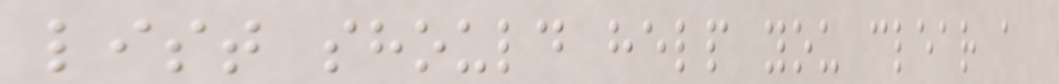list should help you clear a
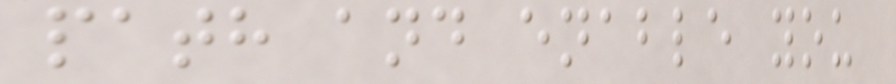path and enable you
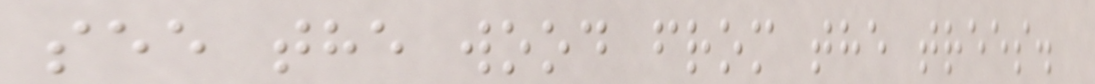see the wood from the trees.
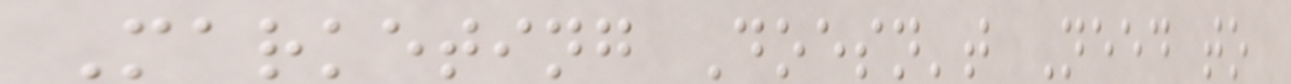Marketing Doesn't Need to
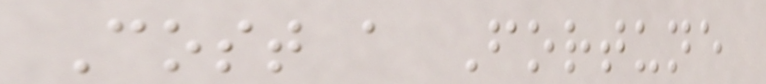Cost a Fortune
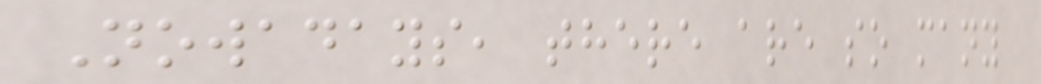Nowadays, there are so many
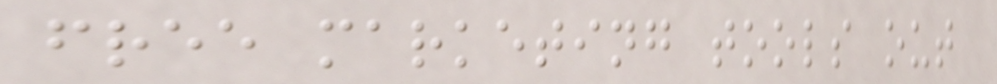free marketing tools out
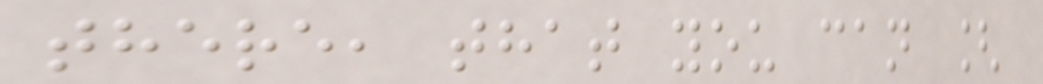there, that you can [
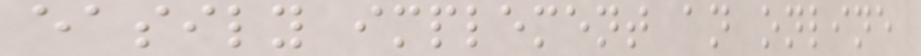easily implement an online
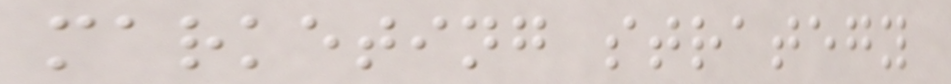marketing strategy
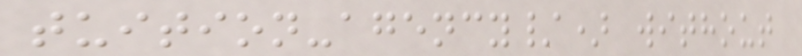tuition-agency/) without
